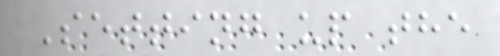Setting up the
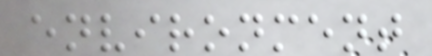environment
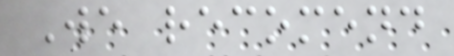We recomend
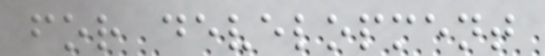for development
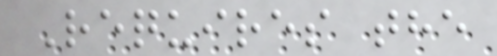Requires the
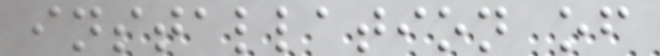installation of
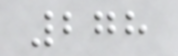278
